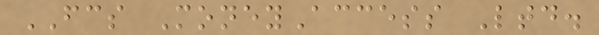FCS MoneyAccess Ltd.
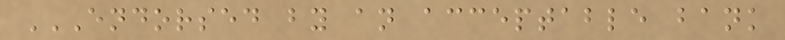ENDORSED BY AN ACCEPTABLE BANK
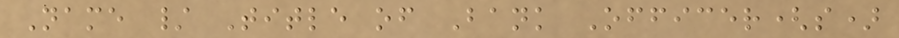Name / Title of Bank Officer(s)
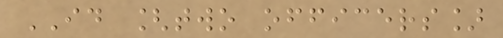ID [two officers]
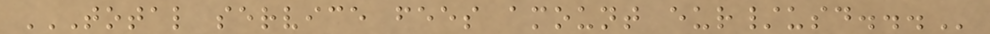TOTAL SERVICE FEES AMOUNT EUR/USD...
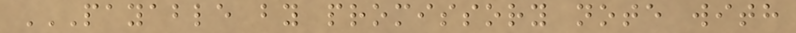PAYABLE BY PROMISSORY NOTE WITH
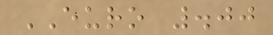EURO .00
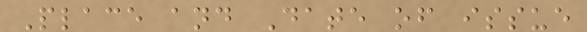Place and Date of issue
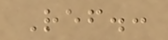Ref.:
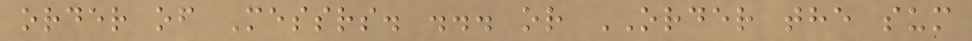order of Messrs. ... or ORDER the sum
